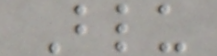Blu
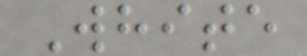White
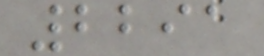2291
